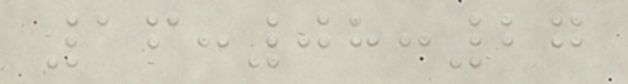16:08:27
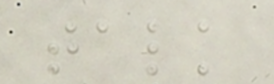talk
